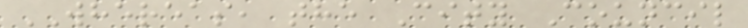WHEREAS, the City Council
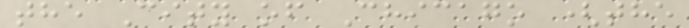the City of Chicago (the
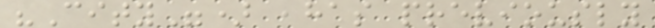"City") ,has previously
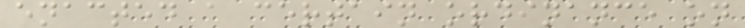enacted a certain ordinance on
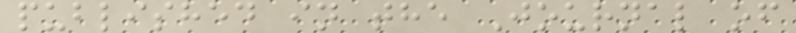published in the Journal of
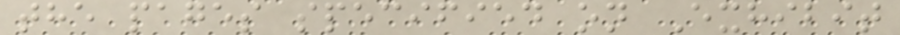the pages specified on Exhibit
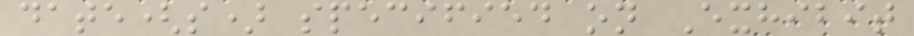date(s) specified on Exhibit
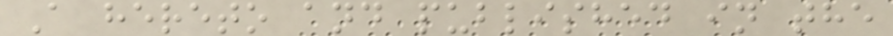A hereto and published in the
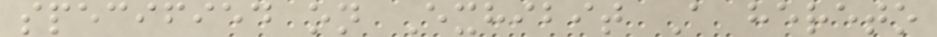specified on Exhibit A hereto
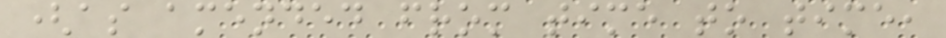(as amended from time to time,
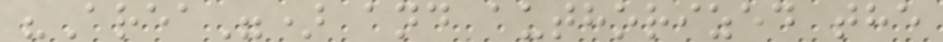"Area") and authorized the
